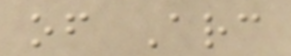of Arc
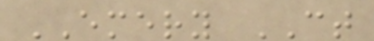EMERY CT
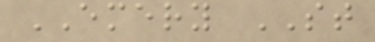EMERY ST
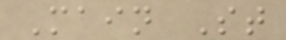Main St
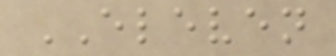ELEVEN
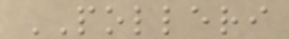POLLERI
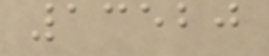13520
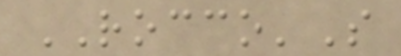ROCCO'S
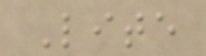Lite
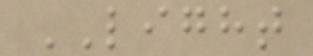LIGHT
